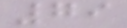79
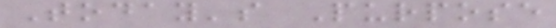Today's Purpose
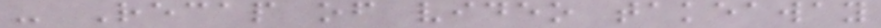- Recap of video takeaway
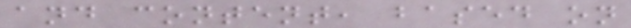and content, based on
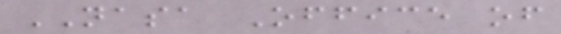NASA Office of
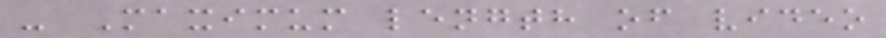- Maximum length of video
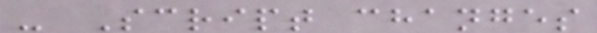- Script changes
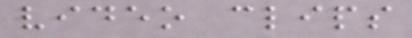video clips
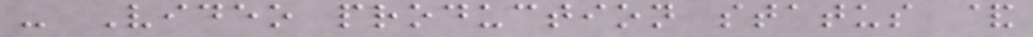- Video production status &
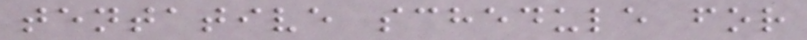tentative schedule for
